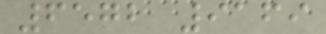6572 9169
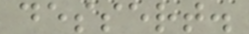dessert.
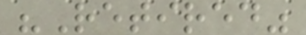"Retired"
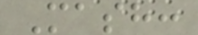Mash:
